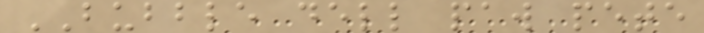BUBBLE dell paw pete
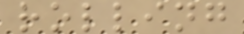rolling
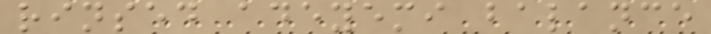rinsed adeyemi balance
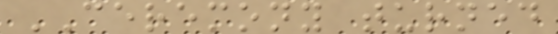CEREMONY turned
